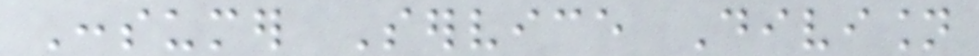Consumer Service Division
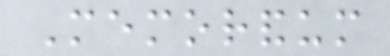Memorandum
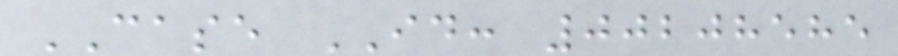CASE ID: 00208585
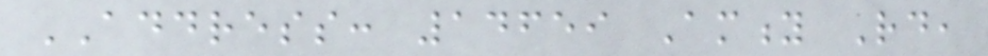ADDRESS: 14659 Amity Rd,
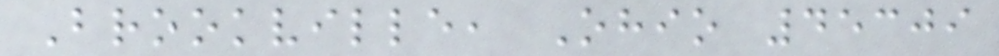Brookville, Ohio 45309
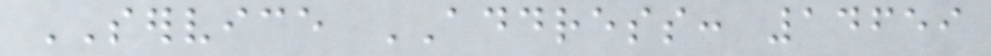SERVICE ADDRESS: 14659
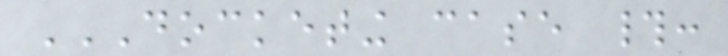DOCKETING CASE #:
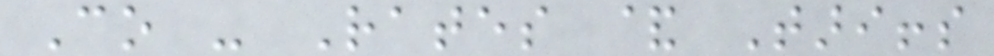Co - Rates & Tariffs
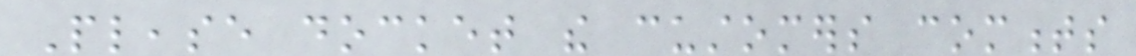Please docket the customers comments
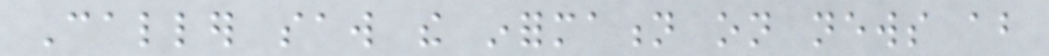Caller saw the information on news about
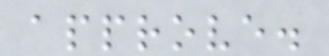approve.
